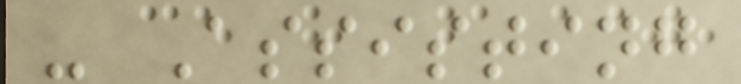- Assisting
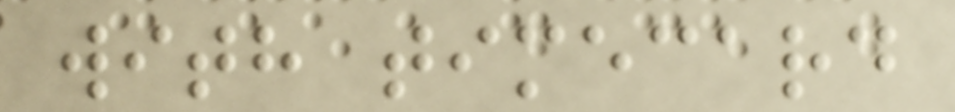with timecard
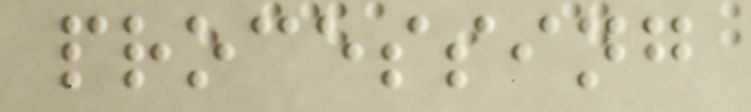processing
